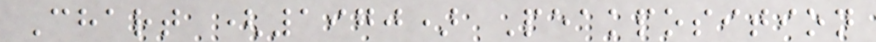Chart (1970) Peakposition
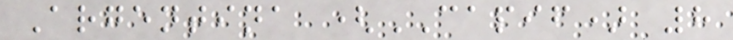Argentina (CAPIF) 8
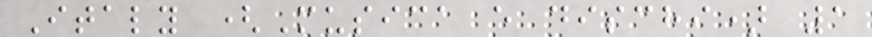Italy (Musica e dischi) 1
